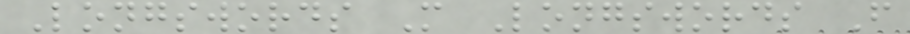Longswords M Longswords F
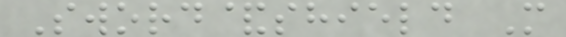Sword&shield M
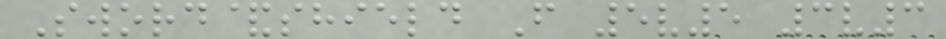Sword&shield F 5v5 3v3
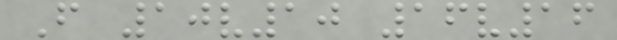F 10v10 16v16
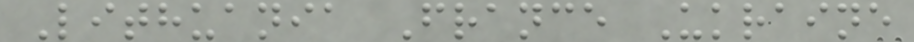Lithuania France Ukraine
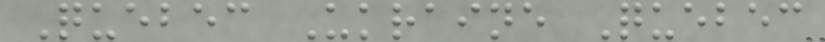Quebec Ukraine Quebec
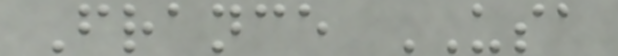France USA
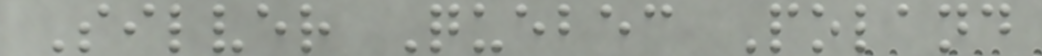Silver Quebec Poland
